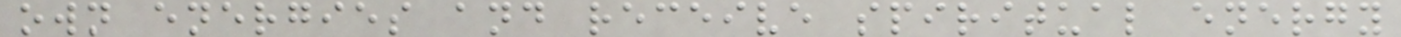own energies and receive spiritual energy
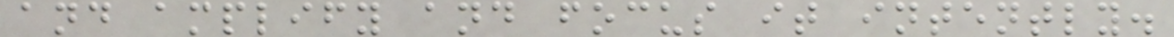and amplify and focus it intently.
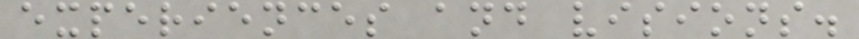experiences and visions.
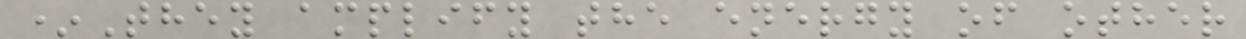*They amplify the energy of other
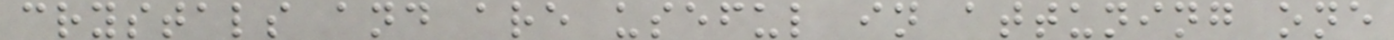crystals and are useful in attuning one
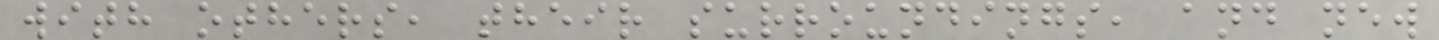with others, their surroundings, and new
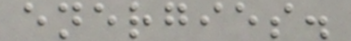energies.
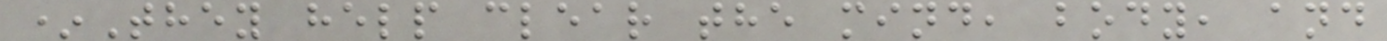*They help clear the mind, body, and
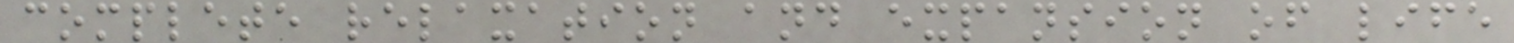complete relaxation and expansion of life
